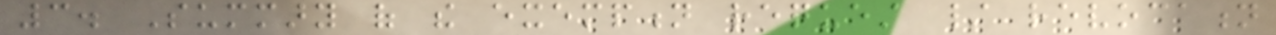3. Summary of the exemption request / revocation
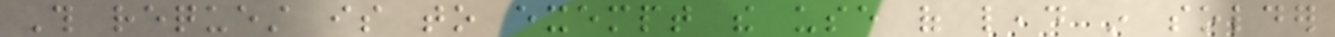This request is to exempt the use of lead in solder
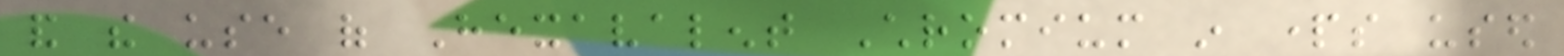and the use of Hexavalent Chromium in parts used
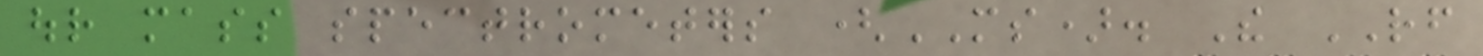our mass spectrometers (MS). The RF
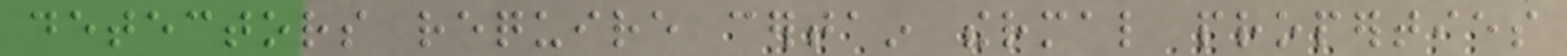detectors require certain thermal properties
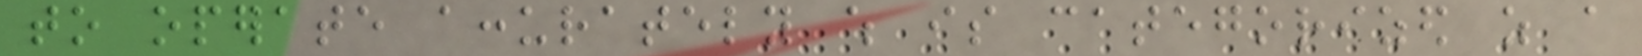to operate accurately which is categorized as a
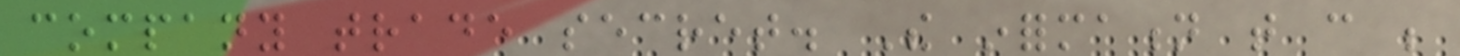company trade secret. The information that can be
